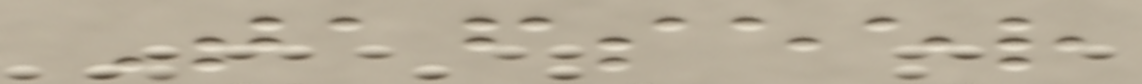Tafseer
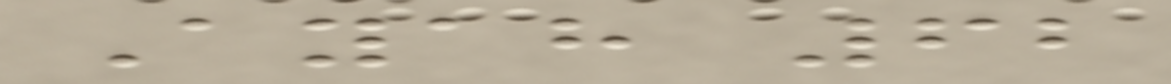Ayah 62
